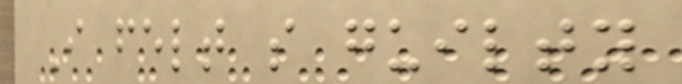I felt so guilty
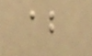about
